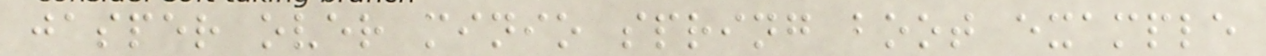jasper over minio spring boot example
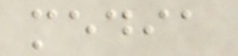media
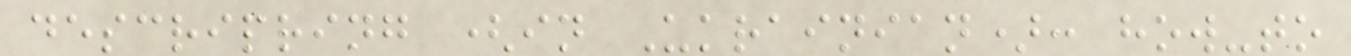descripring (in Ukrainian): how-to
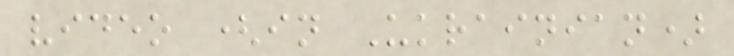video (in Ukrainian)
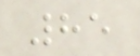85
